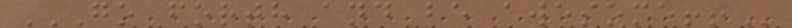GO FORTH AND BE AWESOME!!
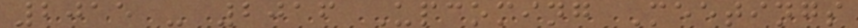2015 - 2016 Upcoming Meetings
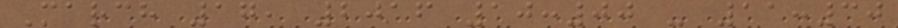March 17, 2016 10:00 - 11:30
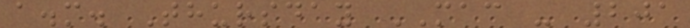a.m. Thursday MAC - 201
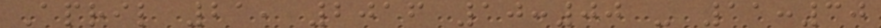April 21, 2016 10:00 - 11:30
